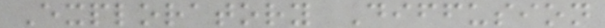Exploratory Diffusion
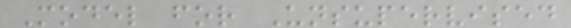Model for Unsupervised
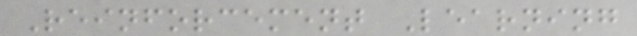Reinforcement Learning
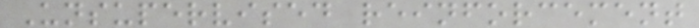Unsupervised reinforcement
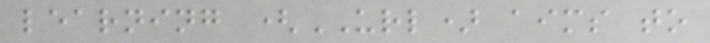learning (URL) aims to
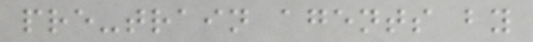pre-train agents by
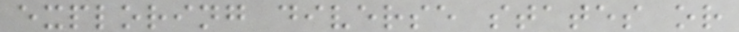exploring diverse states or
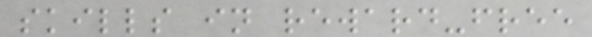skills in reward-free
